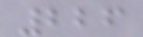226
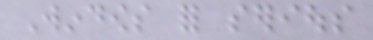Windows for serious
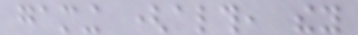gaming (although, they
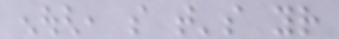enough, so that's your
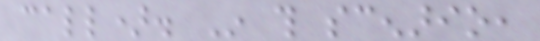call). In this scenario,
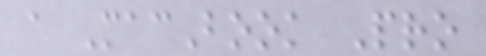a MacBook Pro
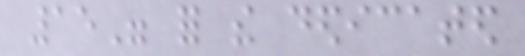15" for the dedicated
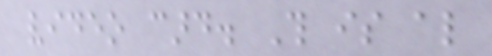video card. This is also
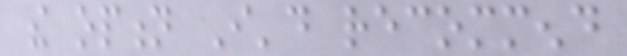the option I'd recommend
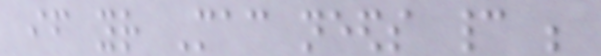if your Mac needs cannot be
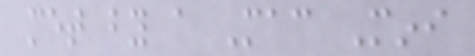met by a Mac Mini
